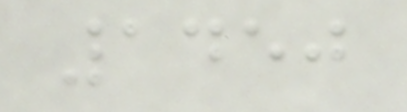1450
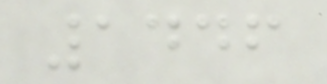1446
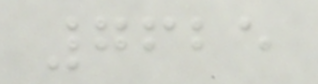7625
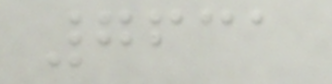7631
